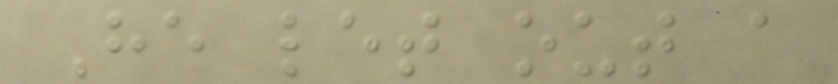He let out a
